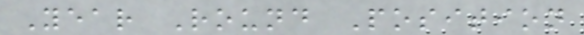Year Round Position
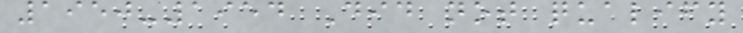1950-1954 Did not qualify
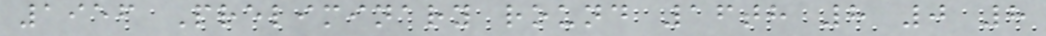1956 Preliminary round 16th 8 0 8
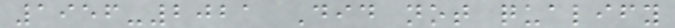1956-2021 Did not qualify
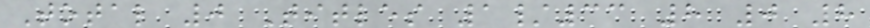Total 0 Titles 1/33 8 0 8
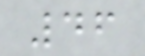46
